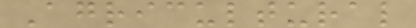Agricultural
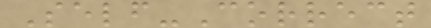Self-Correct
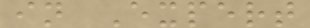in Expert
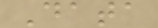Data
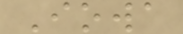Iowa
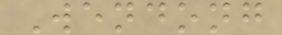Wendong
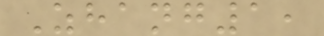Zhang1,
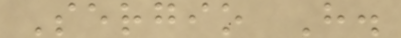Sergio H.
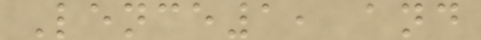Lence1, and
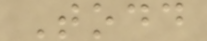Todd
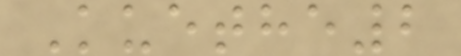Kuethe2
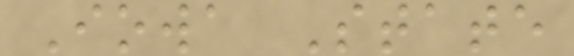Iowa State
